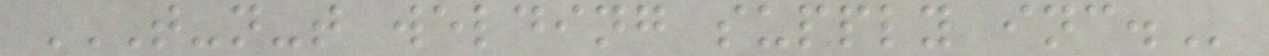T-N-T WELDING SUPPLY INC.
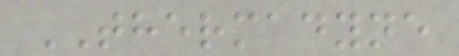THERMADYNE
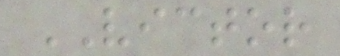VICTOR
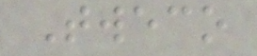Tweco
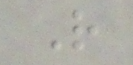R
